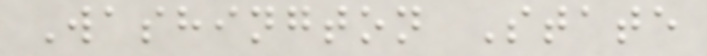Washington State
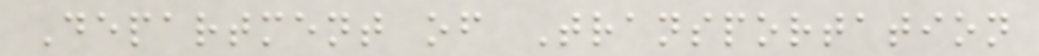Department of Transportation
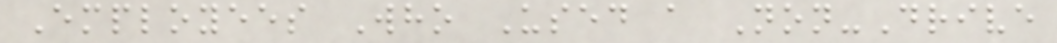Employees Who Used a Non-Drive
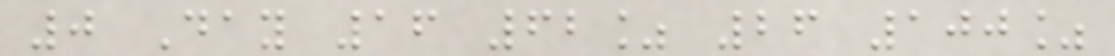0 Day 16 62% 26 100%
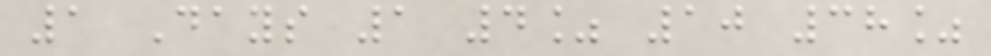1 Days 1 4% 10 38%
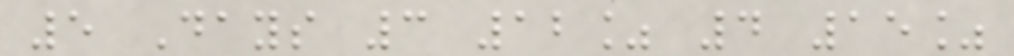5 Days 3 12% 4 15%
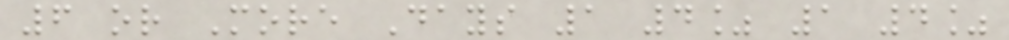6 or More Days 1 4% 1 4%
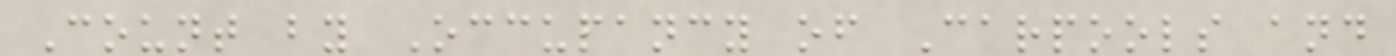Count by Occupancy of Carpools and
